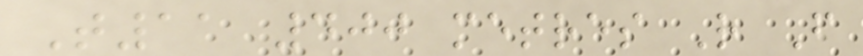T11 400 metres R F
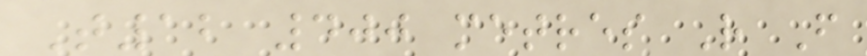T12 400 metres R F
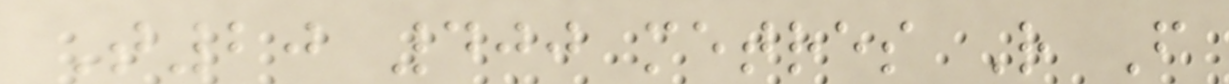T20 400 metres R F
